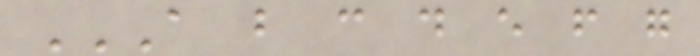A B C D E F G
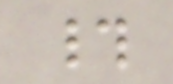#
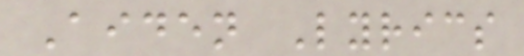Aiden Lyrics
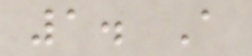1. A
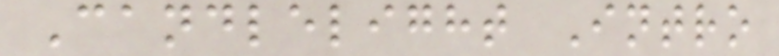Candlelight Intro
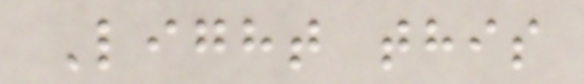Light this
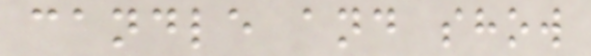candle and show
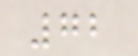72
